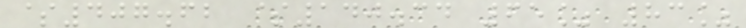$407.62 $140.34 65% 83%
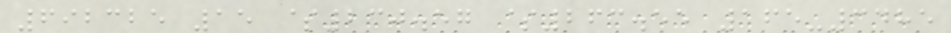692325 15 $230.57 $263.55 165-3485
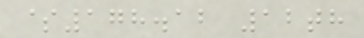$178.12 12th
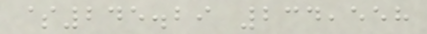$245.29 234,558
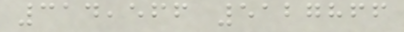314,566 5127866
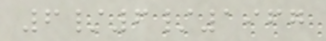6/6/1967
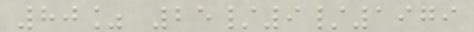80% 25/9/1979
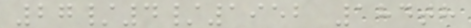27/4/1952 184th
